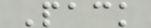Pack
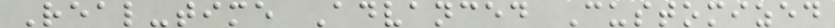Real-time Advanced Customized
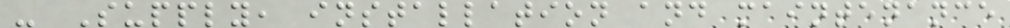- Supply, installation and maintenance
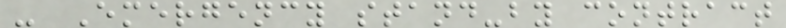- Emergency stand-by contract
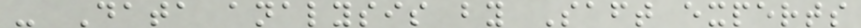- Data analysis by Saft experts
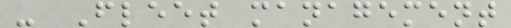- Fleet management
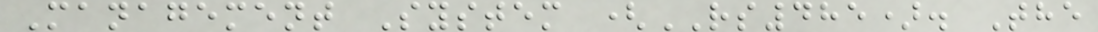Management System (RS485). The
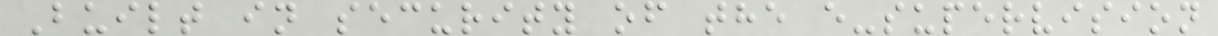Built in security of the e-supervision
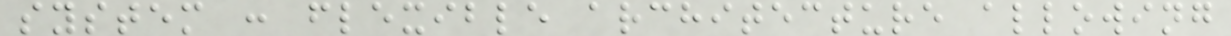system : flexible architecture allowing
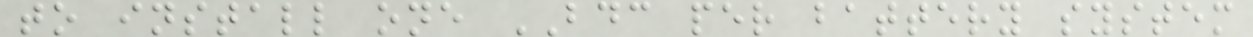to install one BDC per battery system
